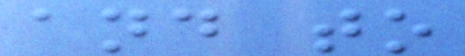and to
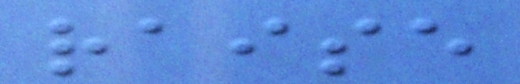raise
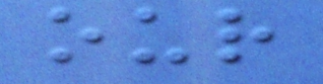our
